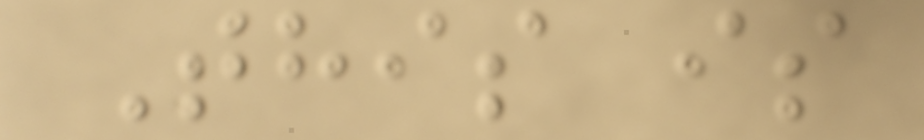This is
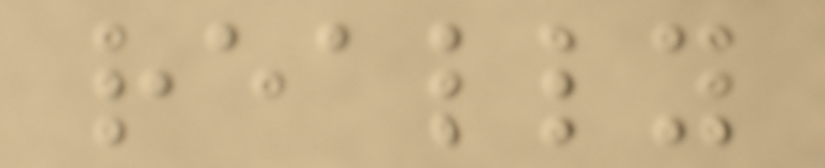really
